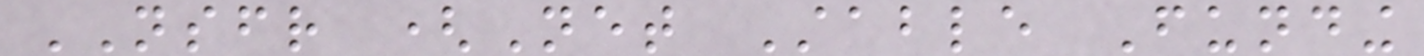NSFR (Net Stable Funding
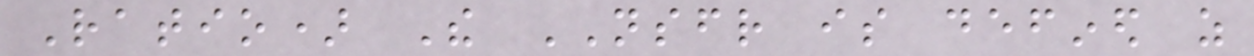Ratio) The NSFR is defined as
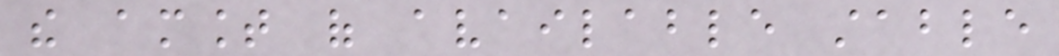the amount of available stable
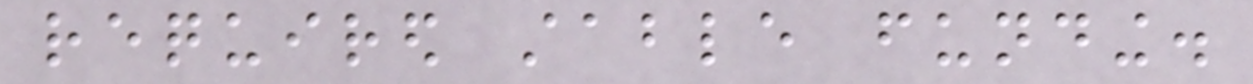required stable funding.
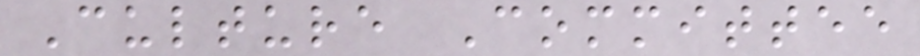Culture Committee
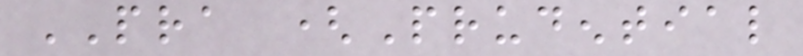PRA (Prudential
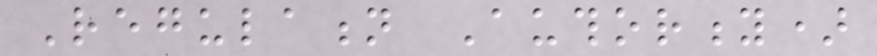Regulation Authority)
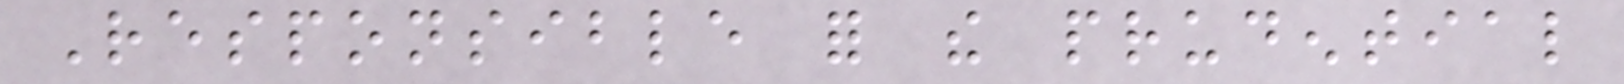Responsible for the prudential
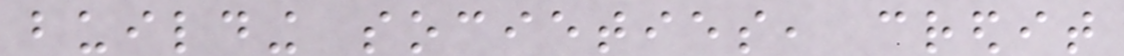building societies, credit
